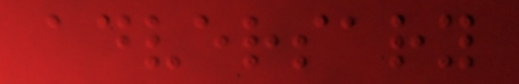adversary
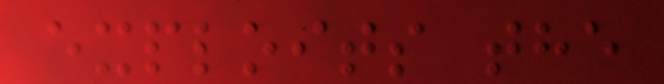exploits the
